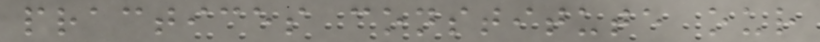practices constitute our
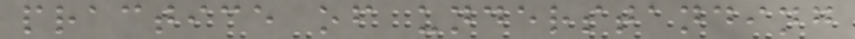practice of understanding
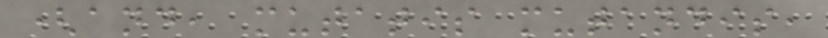(and, mutatis mutandis,
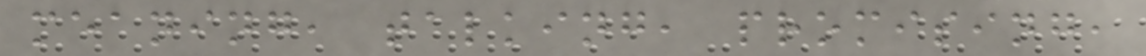meaning, talking, promising,
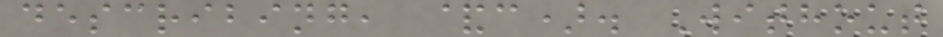describing, &c). Without
